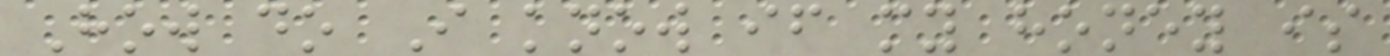How do I know if my honey is
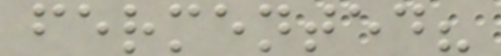fermented?
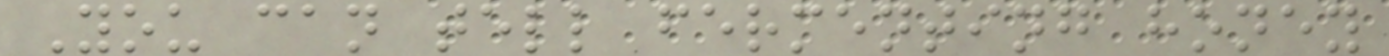You can tell fermenting honey
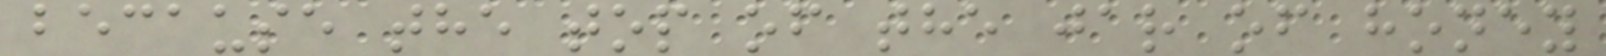because the top of the jar of honey
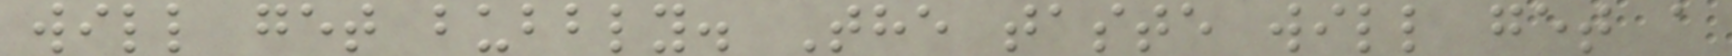will get bubbly. The taste will get a
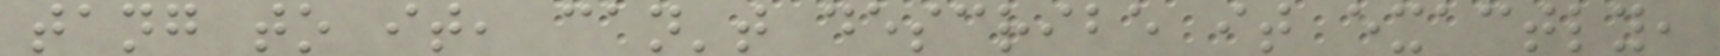tang to it, can't describe it exactly,
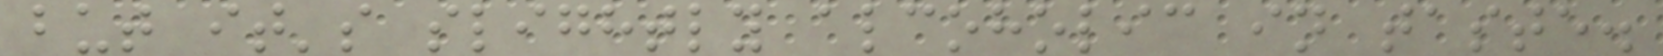but it's slightly alcoholic in taste.
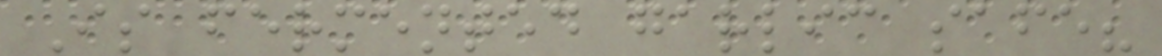Is fermented garlic safe?
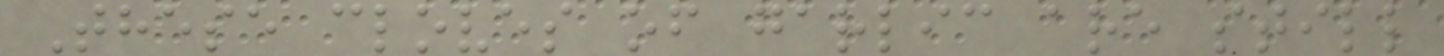These cloves of garlic are still
